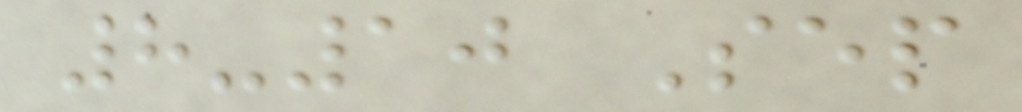8-10 Sep
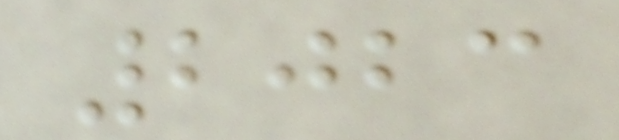2023
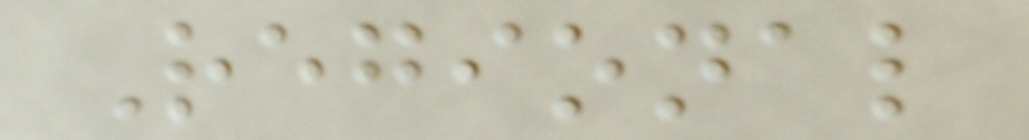Regional
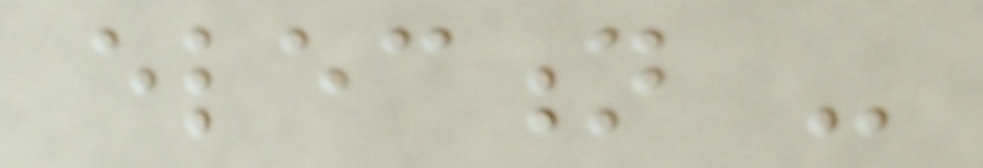election -
